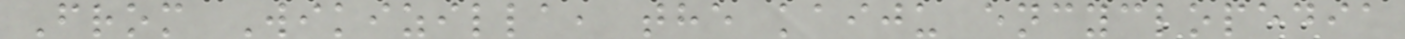From Wikizilla, the kaiju encyclopedia
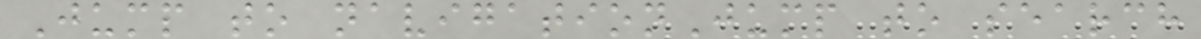Jump to navigationJump to search
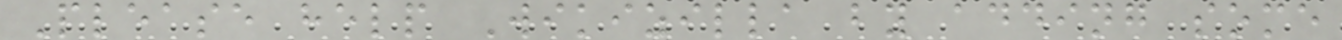Please help Wikizilla by adding some
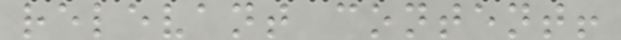relevant content!
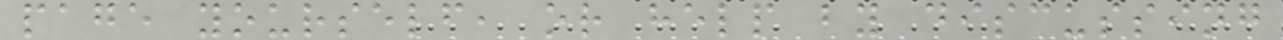page yourself, or help by discussing
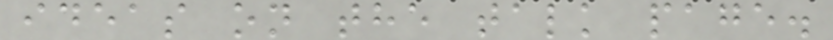ideas on the talk page.
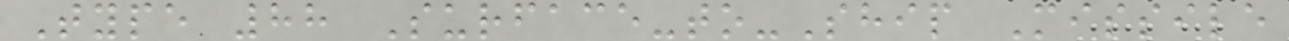Type 88 Surface-to-Ship Missile
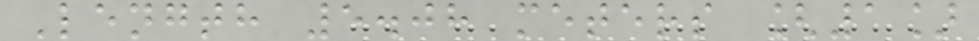Length 5.08 meters [1]
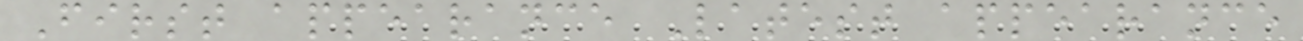First appearance Latest appearance
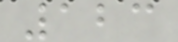123
